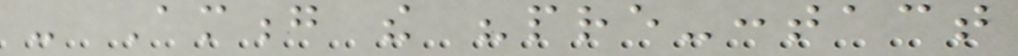- Among the "pre-contact
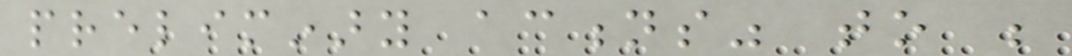preliminary actions" to be
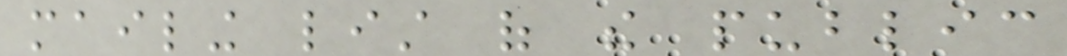mailing list of the public
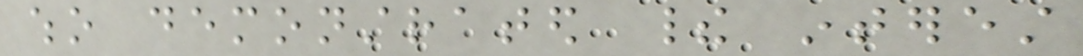who demonstrated their interest
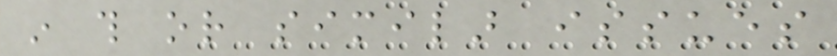in this or similar issues
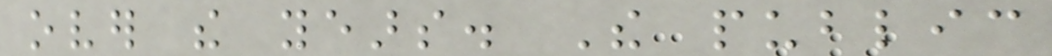over the years. The public
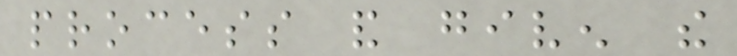process and given the
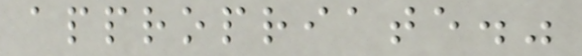appropriate."
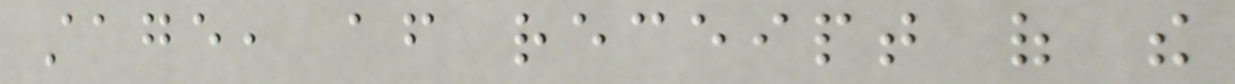stage, after receipt of the
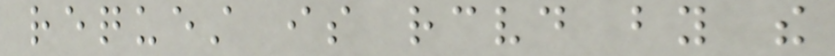request is received by the
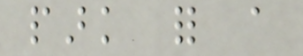park for a
